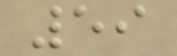59
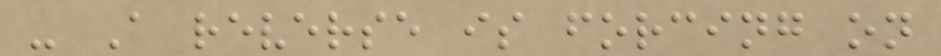- A reverse is forcing on
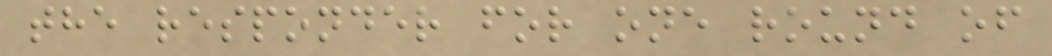the responder for one round of
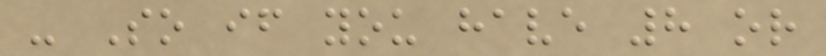- So if you have 8 or
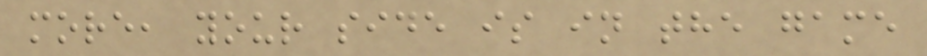more, your side is in the game
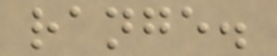range.
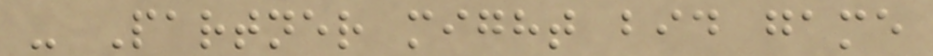- Partner might bid game
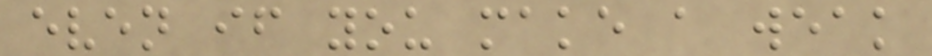even if you make a weak
